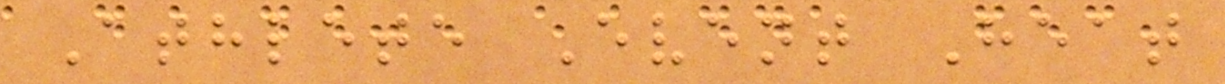Athlete Event Heat
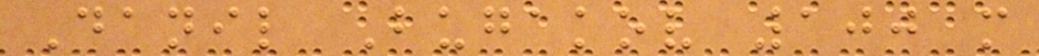Danil Bugakov 100 m
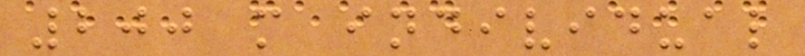200 m individual
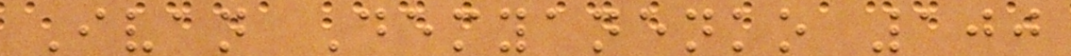Ivan Demyanenko 100
